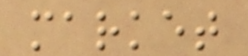market
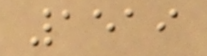1519
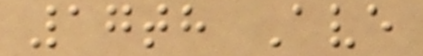17th Ave
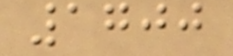1700
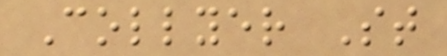Collyer St
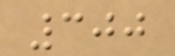300
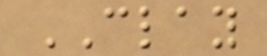CLAY
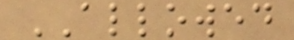ALLOWED
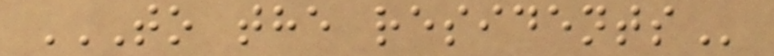TO THE RESIDENTS
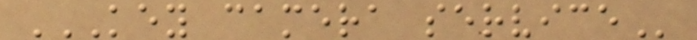KEY CAMERA SERVICE
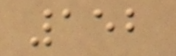152
